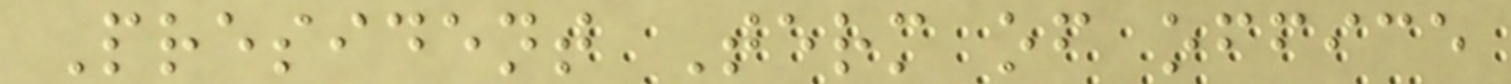President Term of office
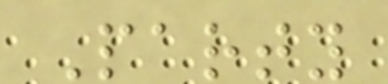Party
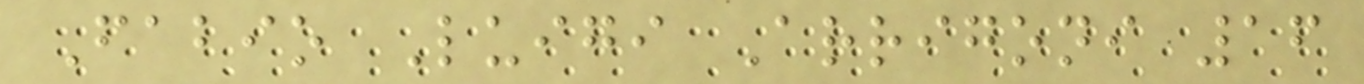Fabio Luigi Arrigoni 16
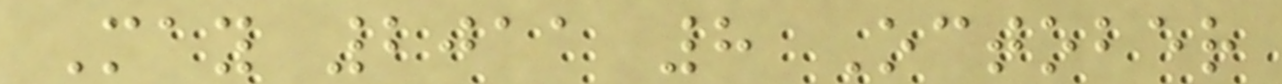May 2011 8 October
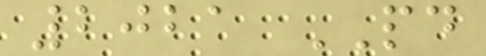2021 PD
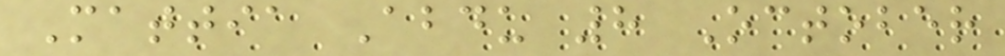Mattia Abdu 8 October
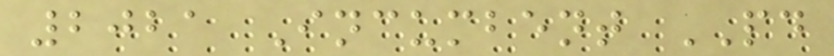2021 Incumbent PD
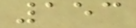153
